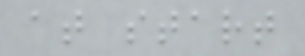at start
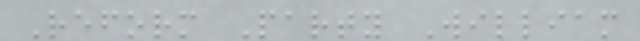Reform Party William
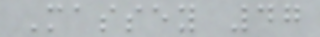Massey 47
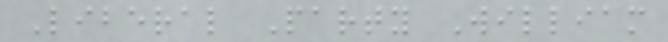Liberal Party William
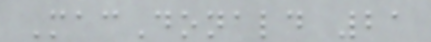MacDonald 21
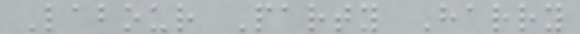Labour Party Harry
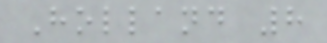Holland 8
